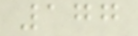177
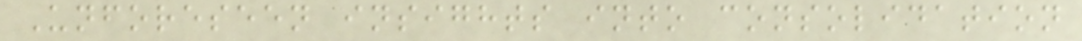Unforeseen insights into consolidation
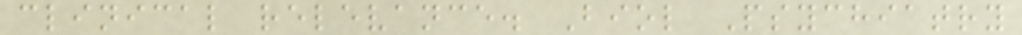clinical relevance. Biol Psychiatry
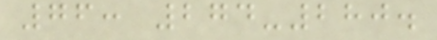76: 274-280.
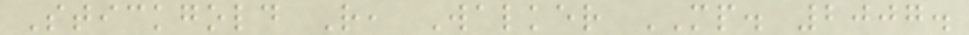Stickgold R, Walker MP. 2007.
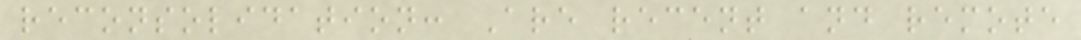reconsolidation: Are recent and remote
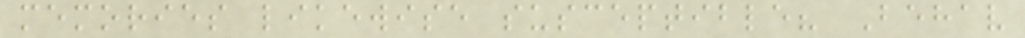memories likewise susceptible? Behav
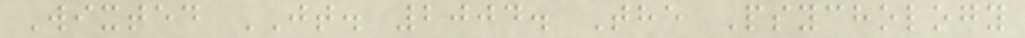Wixted JT. 2004. The Psychology
